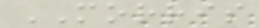MORRIS
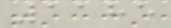1185
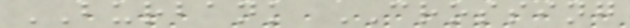BURBANK CROSSING
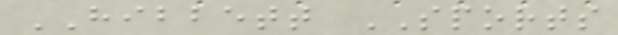HIBBETT SPORTS
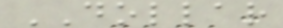DOLLAR
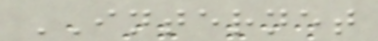INTERNET
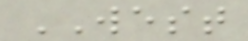WEST
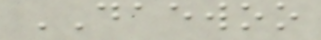DAEWOO
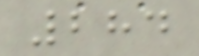284
